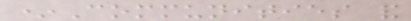*Communities and
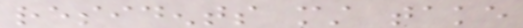residents must take
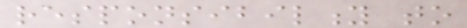responsibility to
